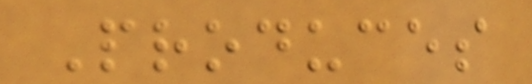Produces
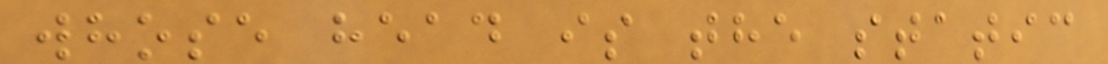whose head is the static
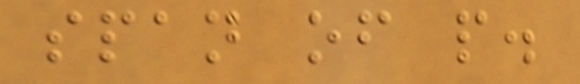span of p.
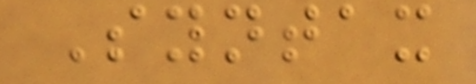Syntax
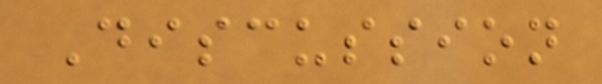Discussion
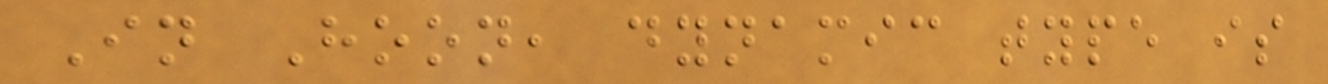In Hoon, dynamic type is
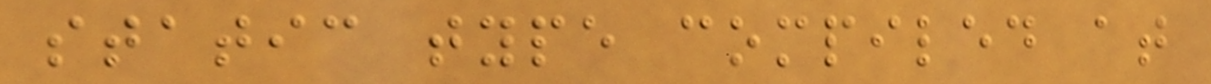static type compiled at
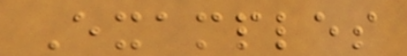Examples
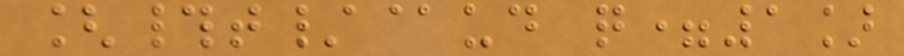[#t/@ud q=1]
